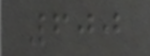600
